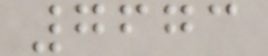7673
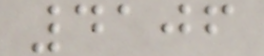4106
